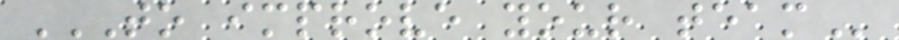TO IMPROVE YOUR TEAM
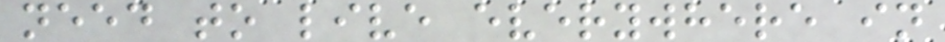need to live everywhere in
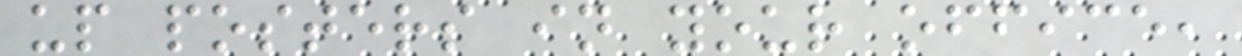up posters in your office,
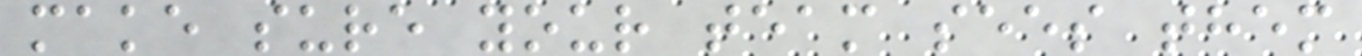make sure your team sees them
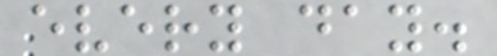every day.
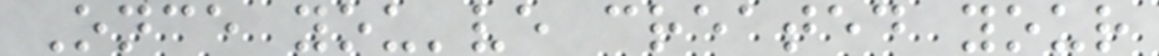Once you've created your
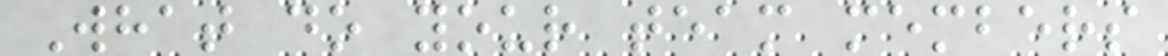What do your team members
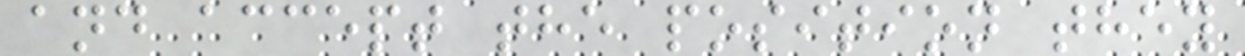and accept the position they
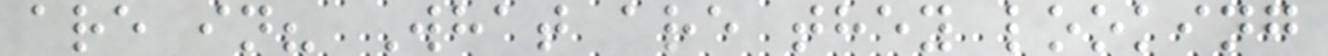are in? What are they looking
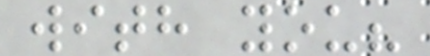with you?
